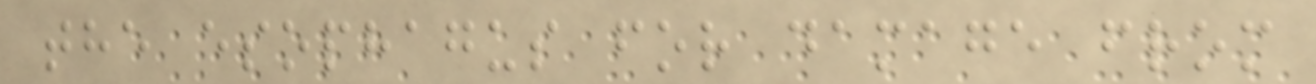the esophagus for damage from
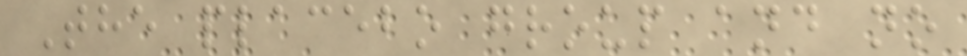The placebo group and no
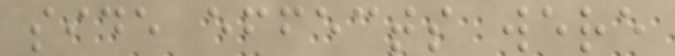side effects were
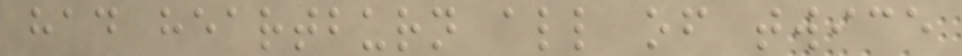had heartburn all of twice
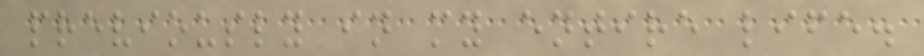previously in my entire life.
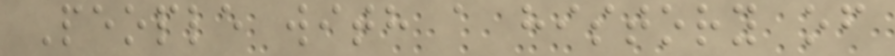People with a history of
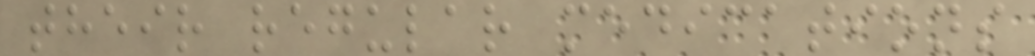their regular medications
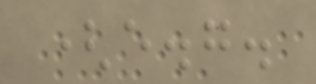(e.g.
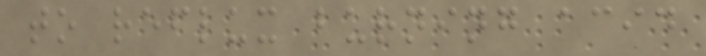to reflux burning acid
